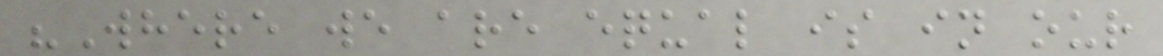"Where we are equal is in our
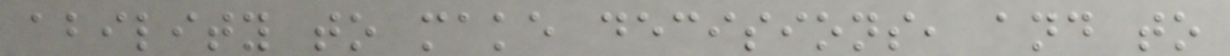ability to make decisions, and to
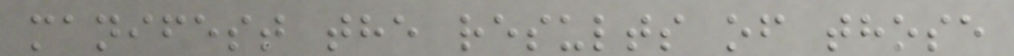manifest the results of those
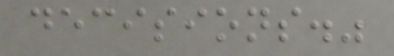decisions."
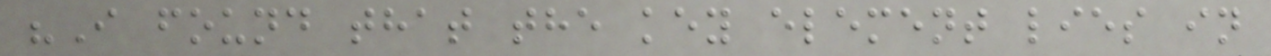"I found that the key element lies in
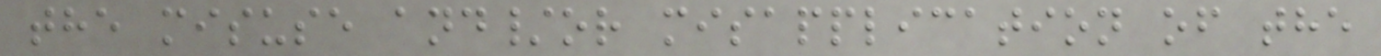the misuse and/or misapplication of the
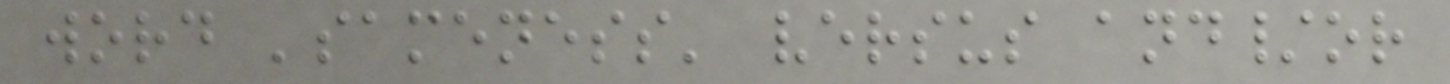word 'sameness' versus and/or
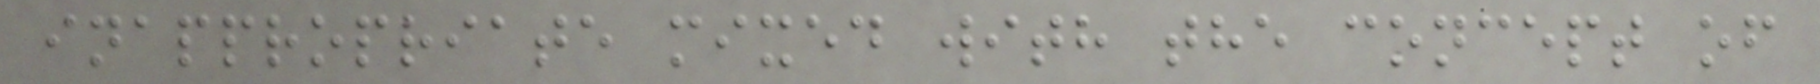inappropriate mixed with the concept of
